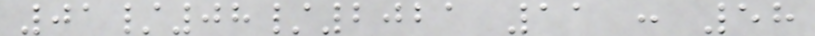01/08/2021 11 : 58
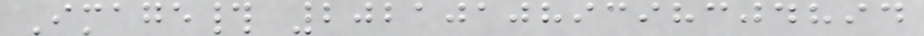Image# 202101089398304894
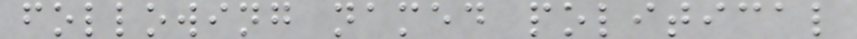following named political
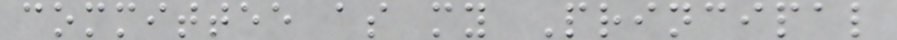committee as my Principal
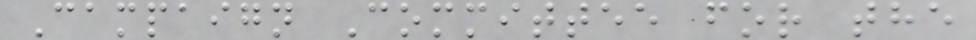Campaign Committee for the
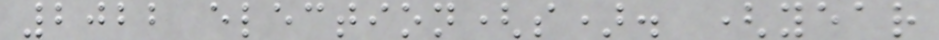2022 election(s). (year
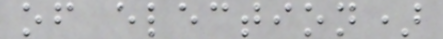of election)
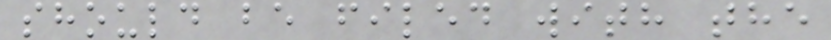should be filed with the
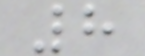8
